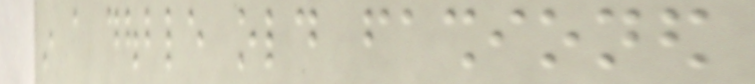in a double old fashioned
